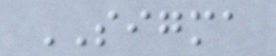SIGMA
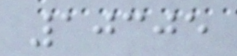10305
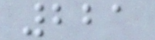221
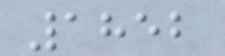1852
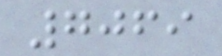7069
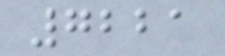7221
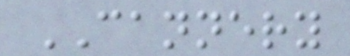CANNERY
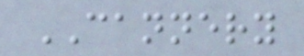CANNERY
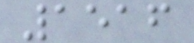1516
